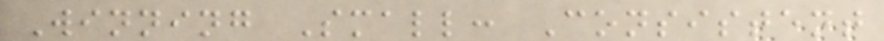Winning Small: Consistent
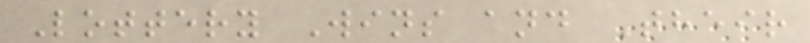Lottery Wins and Their
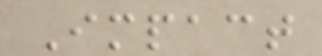Impact
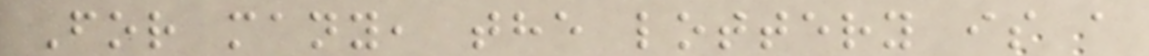For many, the lottery is a
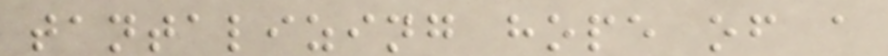tantalizing hope of a
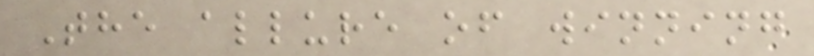The allure of winning
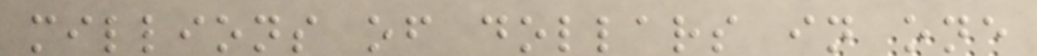millions of dollars in one
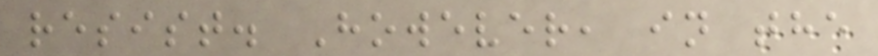resist. However, in the
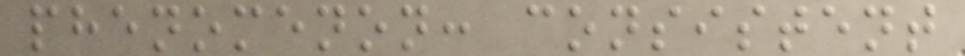phenomenon: consistent
